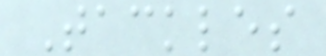Tackles
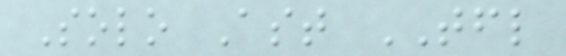Solo Ast TFL
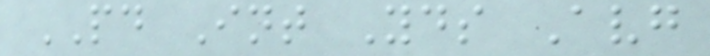PD Int Yds Avg
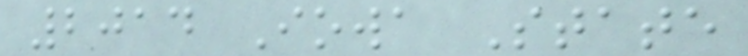2014 Iowa State
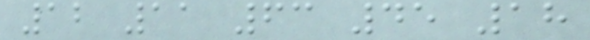12 11 63 45 18
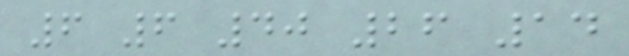6 6 40 26 14
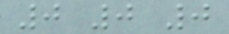0 0 0
